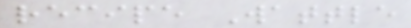recipe Wattle
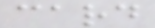card
